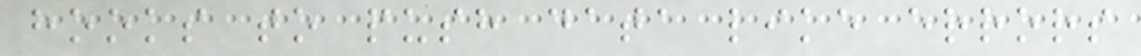hooks to push data like errors
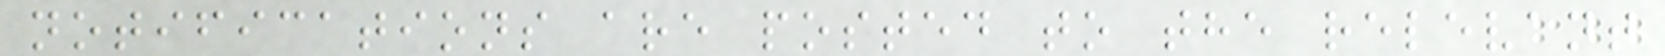notifications are posted to the relevant
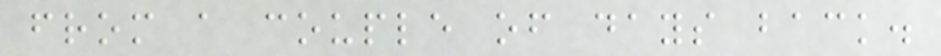from a couple of days back.
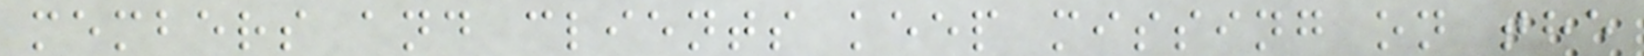members and clients keep missing on the
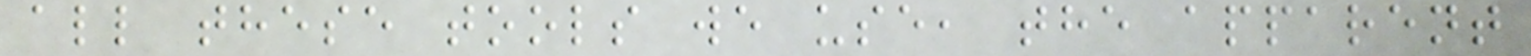all these tools we use, the apparent
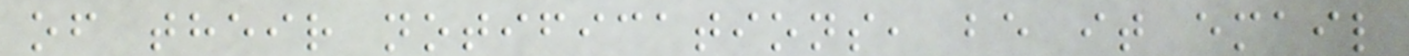of their notifications, be it email
